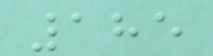185
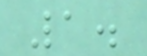1.
